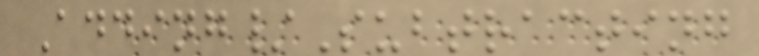Adding/Subtracting
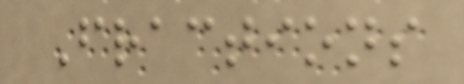Fractions
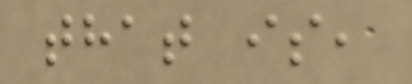that is,
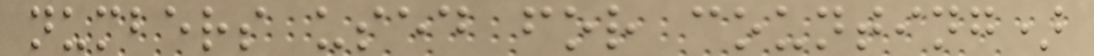numbers used for counting)
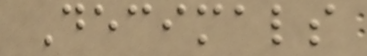Decimals
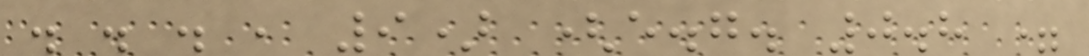. . . , 9) (e.g. 0.8 =
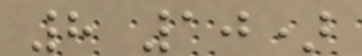8 10)
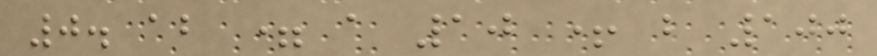0. ab = a 10 + b 100
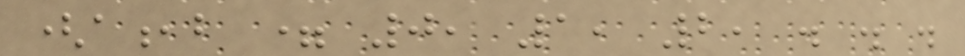(a,b = 0, 1, 2, . . .
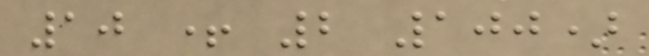10 + 2 100)
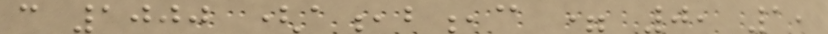c 1000 (a,b,c = 0, 1,
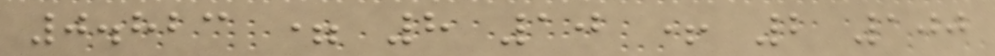0.823 = 8 10 + 2 100
